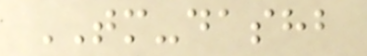TM-dashb
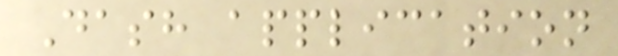Dash application
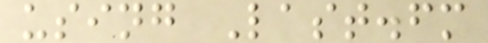using Last.fm
